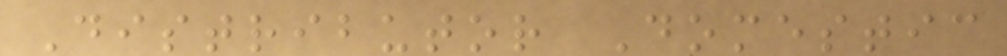Distributor Domestic
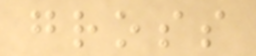gross
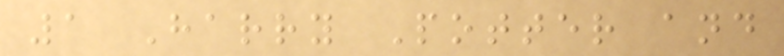1 Harry Potter and
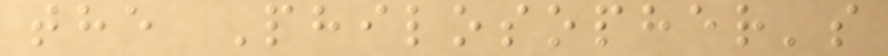the Philosopher's
